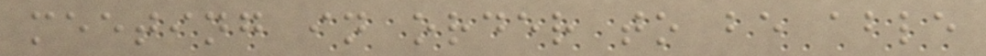meeting in order to be able
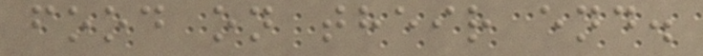food on their end.
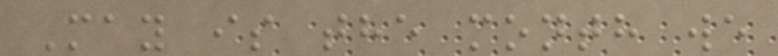May is the month we
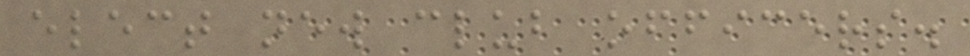elect new club officers.
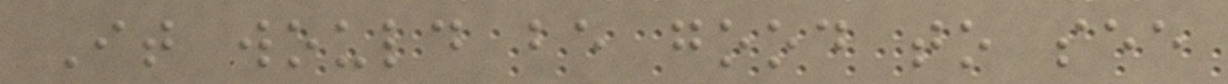It would be good to see
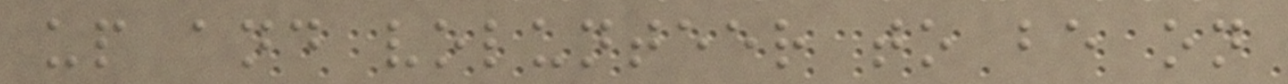up and volunteer to be on
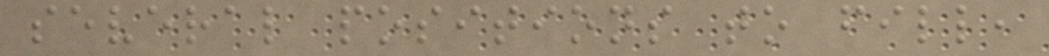several positions to fill,
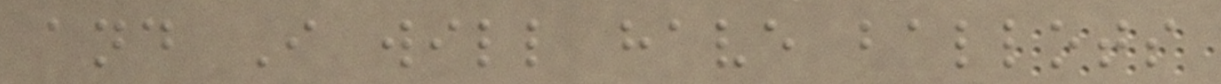and I will have ballots
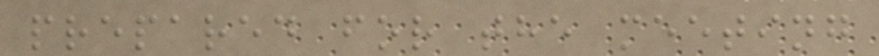prepared for the meeting
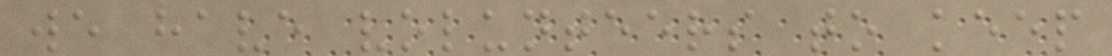we have volunteers to keep
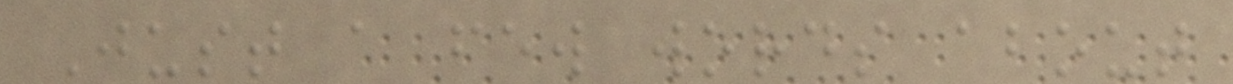Just a few words about
